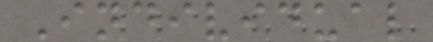Individual
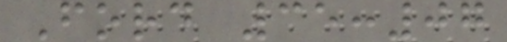Ford 35:07
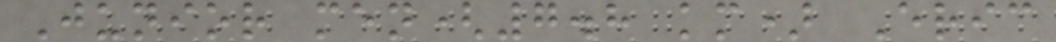Junior men(7.8 km) Eric
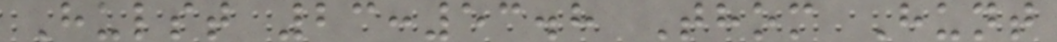Hulst 23:53.8 Thom Hunt
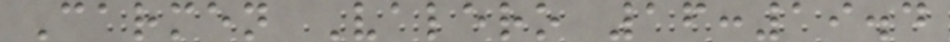Carmen Valero 16:19.4
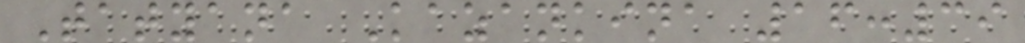Tatyana Kazankina 16:39
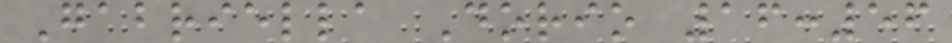Gabriella Dorio 16:56
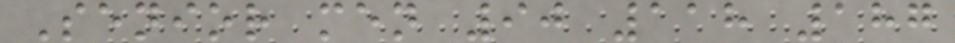Senior men 90 118 187
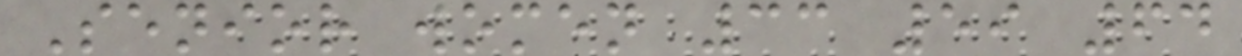Senior women 33 59 64
